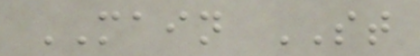MAIN ST
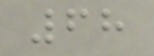68
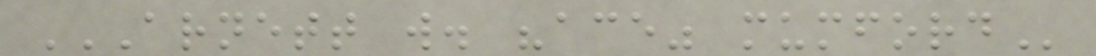ARNETT W. "ACE" MUMFORD
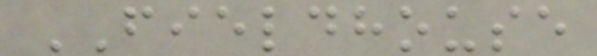FIELDHOUSE
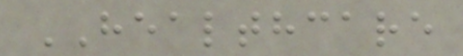HEALTHCARE
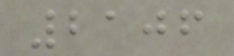2106
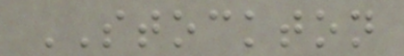STOCKTON
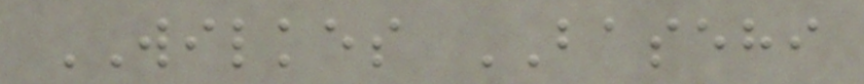WILKES BASEHI
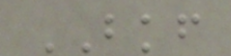BKF
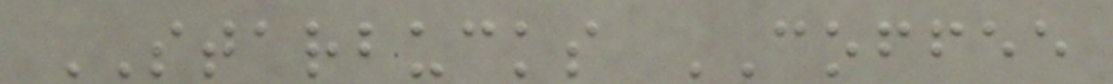STARBUCKS COFFEE
